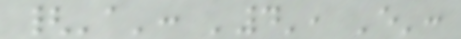{'a': '4', 'e':
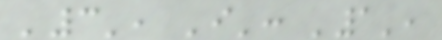'3', 'i': '1',
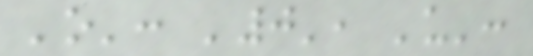'o': '0', 'u':
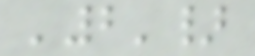'2'}
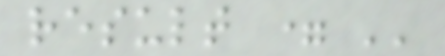result = ''
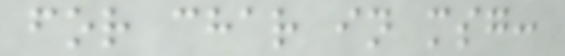for char in msg:
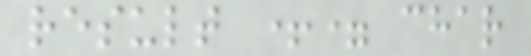result += char
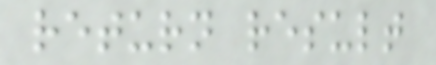return result
